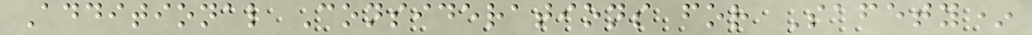Additional Considerations for Safety*
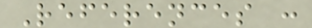References :
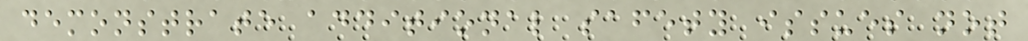demonstrate additional safety issues not
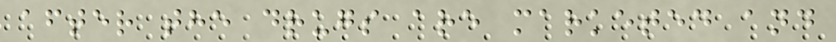after the drugs are marketed and
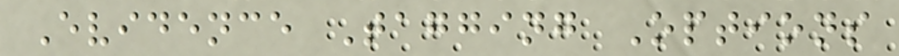Evidence Tagging Options
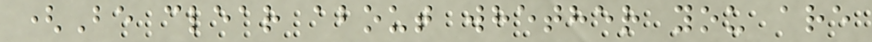(Be clear about whether you are
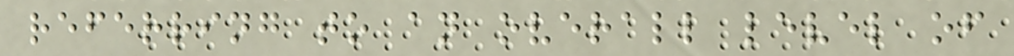referring to an overall level of
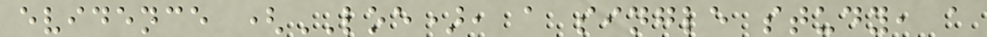evidence (LOE), a single study, a
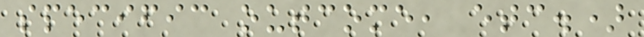specific outcome, etc.)
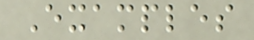Examples
